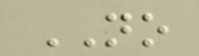NO
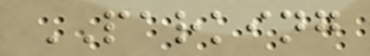PARKING
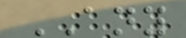ANY
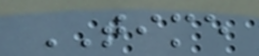TIME
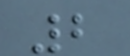2
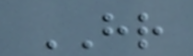HR
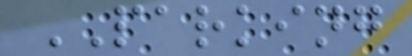PARKING
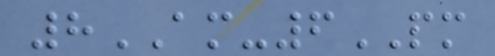8AM-6PM
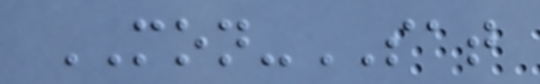MON-SAT
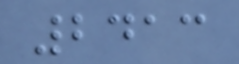2413
